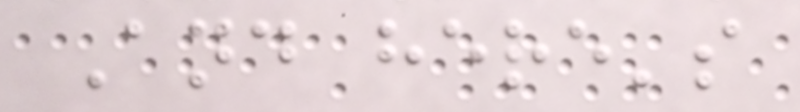And here's
